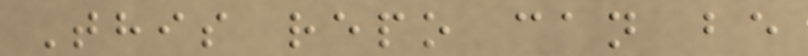This repo can be
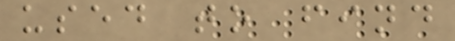used to find
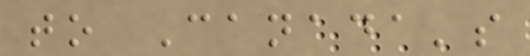to Canada's
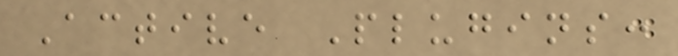Active Plugins:
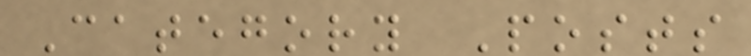Category Posts
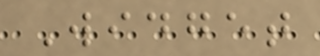Widget
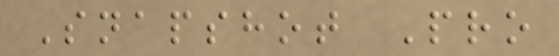Snapshot Pro
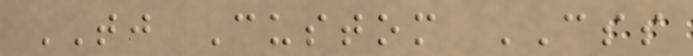TJ Custom CSS
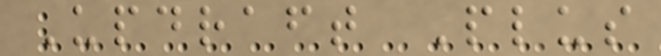Updraft Plus
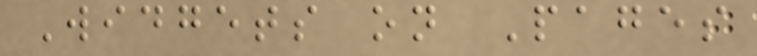Widgets on Pages
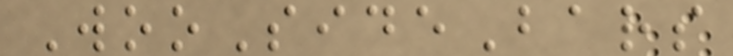WooSideBars
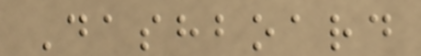Dashboard
